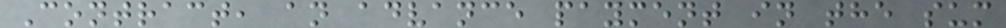Contract, an advance payment in the sum
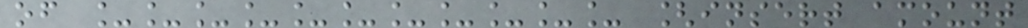of ___________ [insert amount
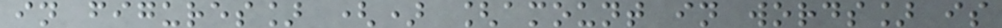in figures] () [amount in words] is
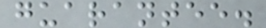guarantee.
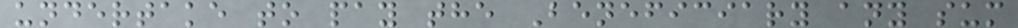undertake to pay the Beneficiary any sum
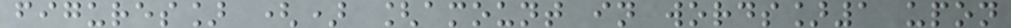figures] () [amount in words]1 upon
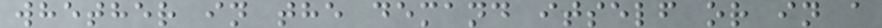whether in the demand itself or in a
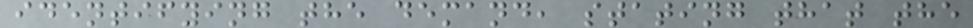identifying the demand, stating that the
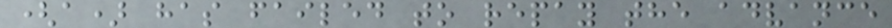(a) has failed to repay the advance
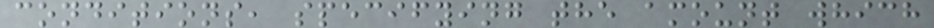conditions, specifying the amount which
